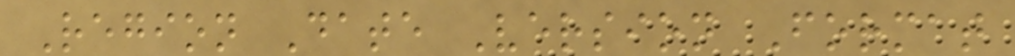Region Date Version Format
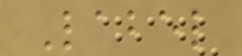Label
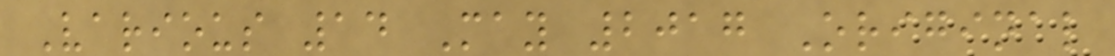Various 14 May 2017 Original
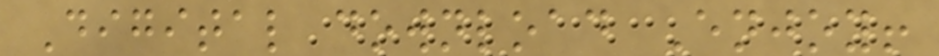Digital download Enjoy!
